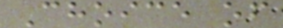Choice of
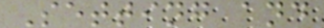Setting and
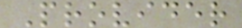Provider
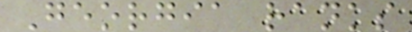Georgia ranks
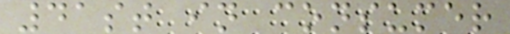41st in consumer
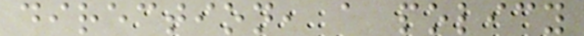direction, a policy
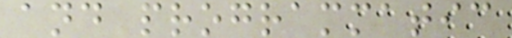and programmatic
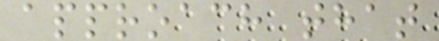approach that
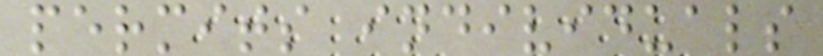permits individuals
